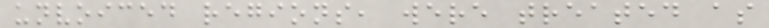unvoiced regions, were treated as
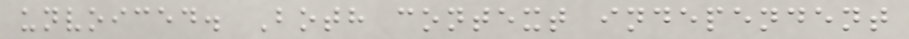unvoiced. Both context independent
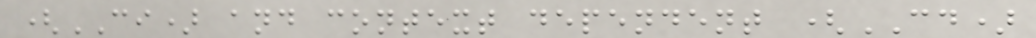(CI) and context dependent (CD)
